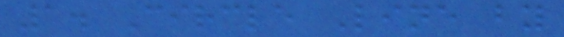1. Circle Line by
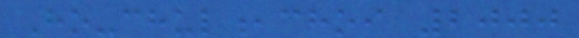Ho-chul,choi 2000
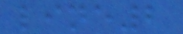line2
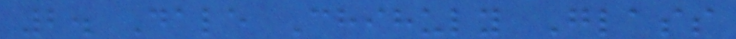2. Dale Chihuly Glass
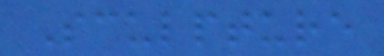Sculpture
